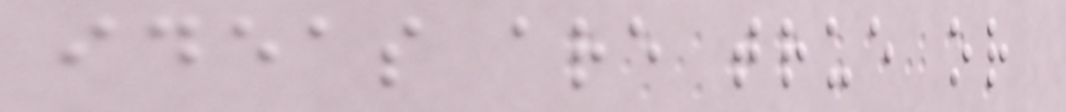ideas are true or
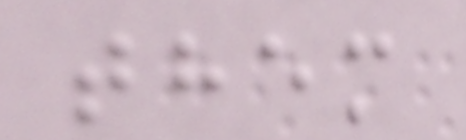them
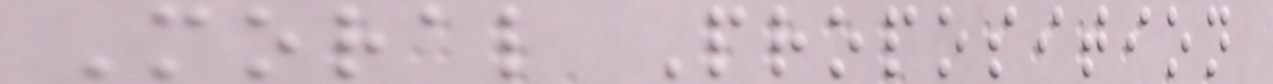Moral Proposition
